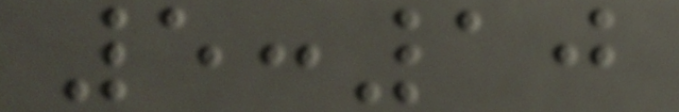5:10
